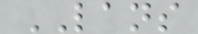LANS
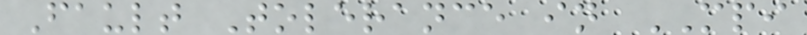Fault Tolerance in MPI
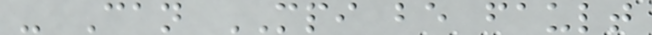- Can MPI be fault
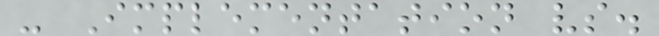- Implementation vs.
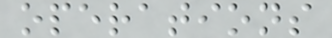operations
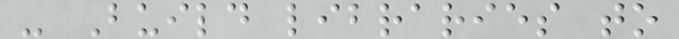- Build libraries to
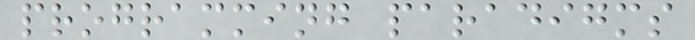programming paradigms
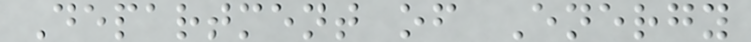Department of Energy
